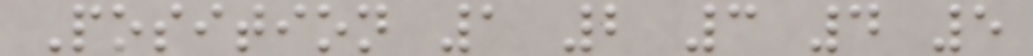Position 1 2 3 4 5
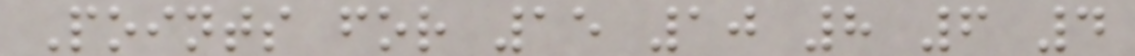Points for 15 10 8 6 4
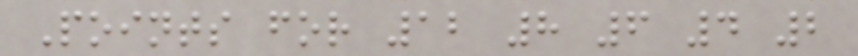Points for 12 8 6 4 2
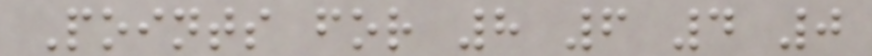Points for 8 6 4 0
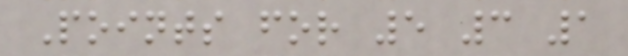Points for 5 3 1
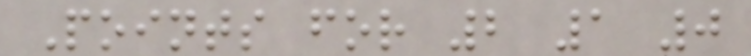Points for 2 1 0
